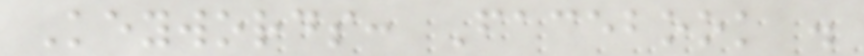Keywords: Facebook .
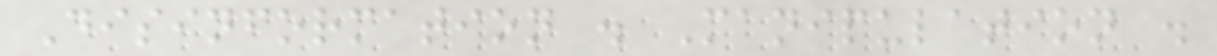Disinformation . Manipulation .
